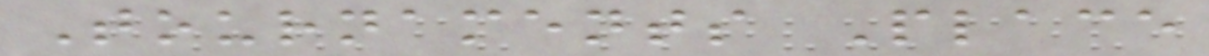Tournaments Place
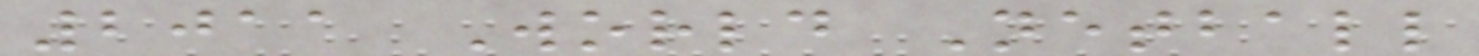2011 World Netball
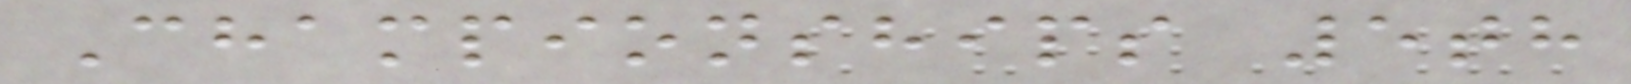Championships 5th
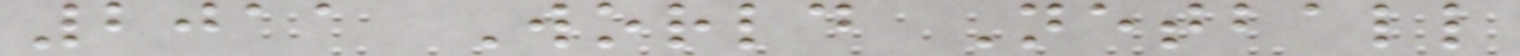2011 World Netball
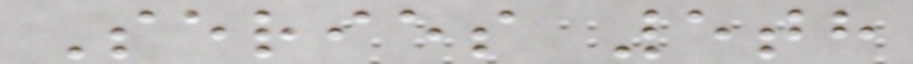Series 5th
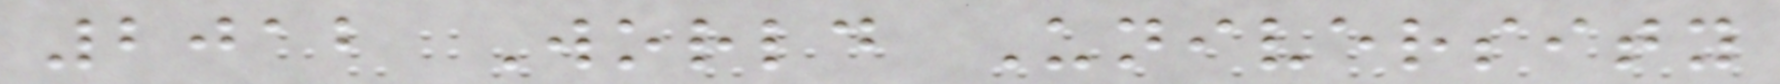2012 World University
